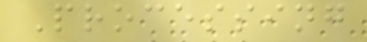Processing
